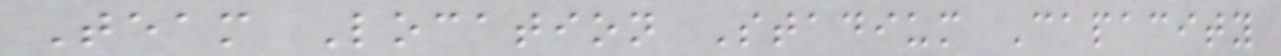Team Location Stadium Capacity
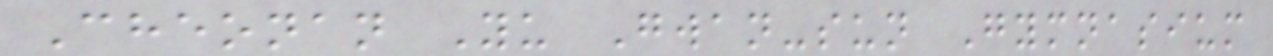Cheonan Yu Gwan-sun Gymnasium
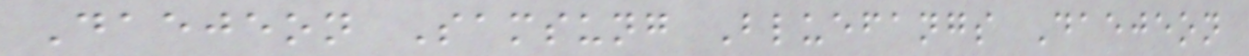Daejeon Samsung Bluefangs Daejeon
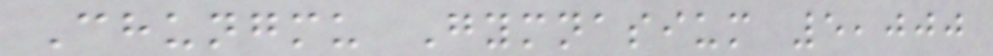Chungmu Gymnasium 5,000
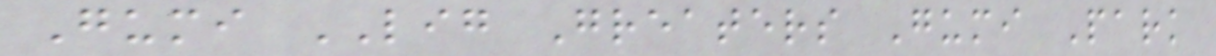Gumi LIG Greaters Gumi Park
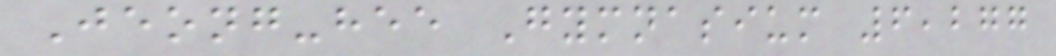Jeong-hee Gymnasium 6,277
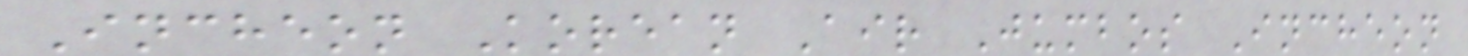Incheon Korean Air Jumbos Incheon
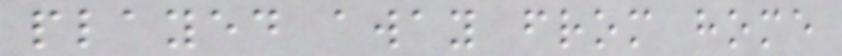played away from home
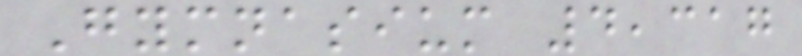Gymnasium 4,317
